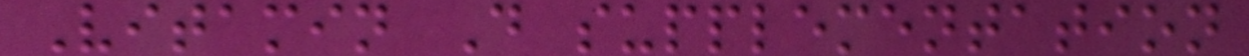Vitamin D supplementation
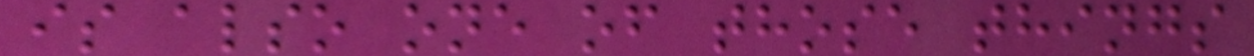is also one of those things
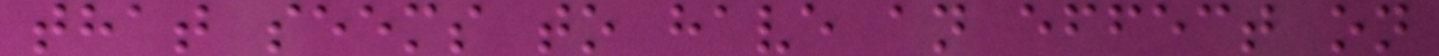that seems to have an effect on
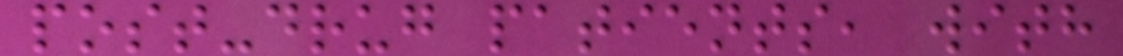post-drug patients, with
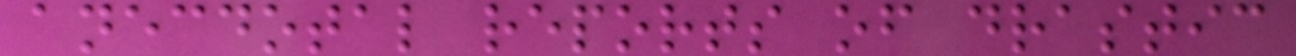anecdotal reports of drastic
